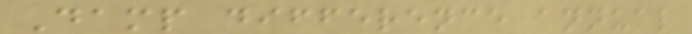Damp difference annual
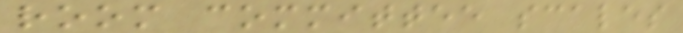room committee scales
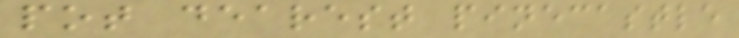pot dearest pinecastle
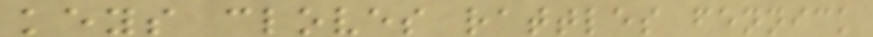keys cloves rattles fennick
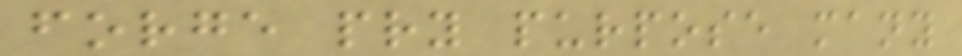forge pry purpose many
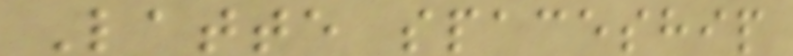Latte spaceship
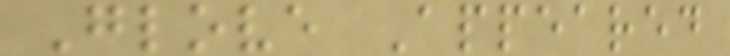Glove Appeared
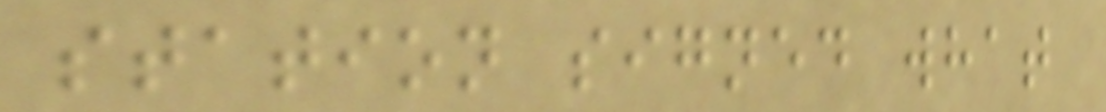station signed what
